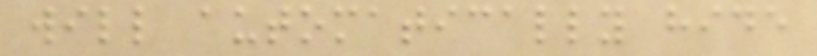will automatically hide
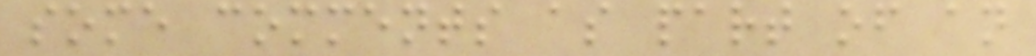some comments as part of an
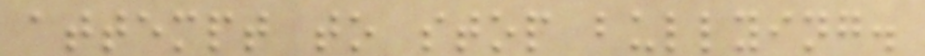attempt to stop bullying.
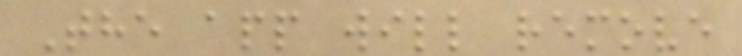The app will remove
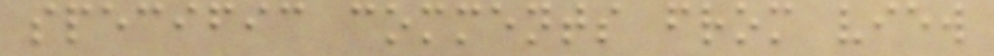specific comments from view
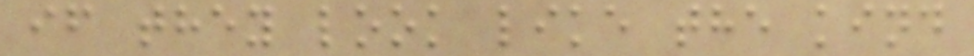if they look like the kind
